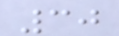30
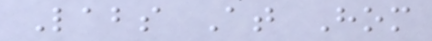Labs At Hom
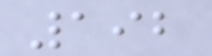192
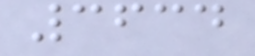3634
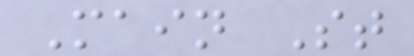Main St
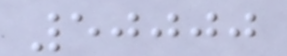50000
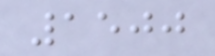1500
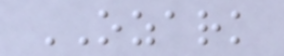OZARK
